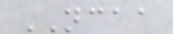NCAA
